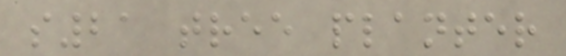s21 tree planter
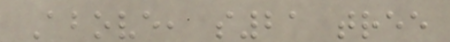Above, s21 tree
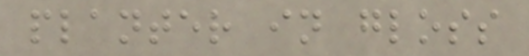planter in gloss
